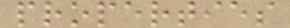properties
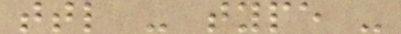ttl - type -
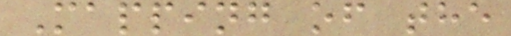Mapping of the
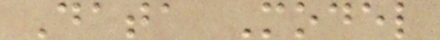Data Model
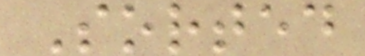Sorted
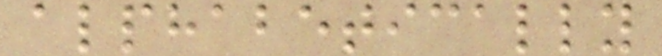alphabetically
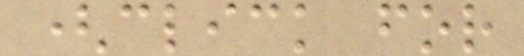(click for
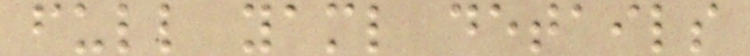full yaml details
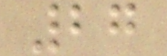27
